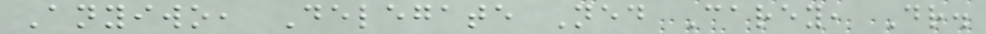Anyiwo, Delegate Ned Carey, Dr.
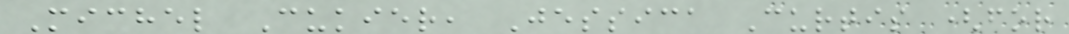Michel Cukier, Jessica Curtis (for
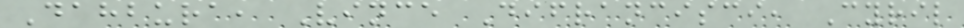Dahbura, Vince Difrancisci, Cyril
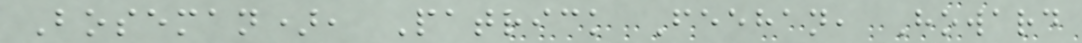Boseman), Patrick Feehan, Howard
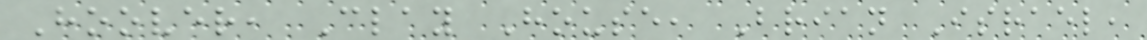Hoover, Clay House, Brian Israel,
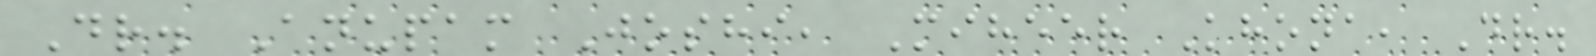Dr. Anupam Joshi, Miheer Khona, Dr.
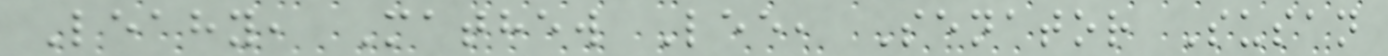Leahy, Mathew Lee, Senator Susan
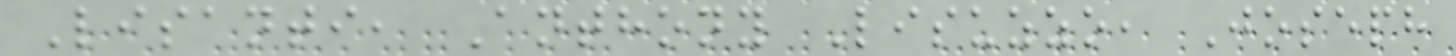Lisanti, Anthony Lisuzzo, Joseph
